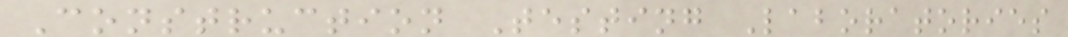Construction Testing Laboratories
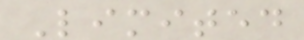Limited
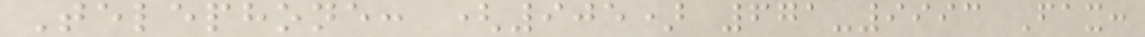Telephone: (905) 671-9993 Fax:
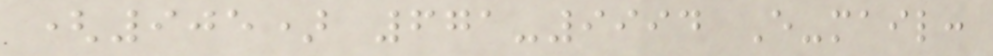(905) 671-9994 E-mail:
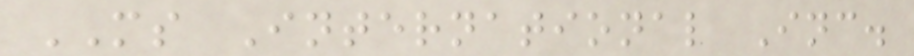MS International Inc.
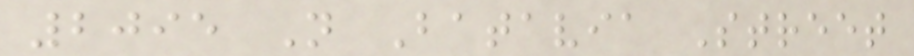2095 N Batavia Street
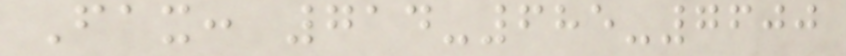Fax: 714-685-7600
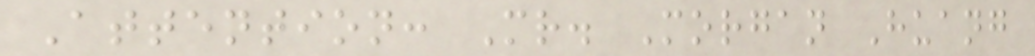Attention: Mr. Morgan Huang
